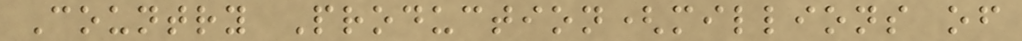Country Production(millions of
